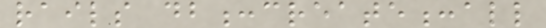rails db:create:all
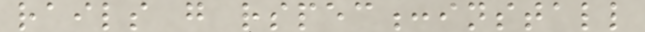rails g rspec:install
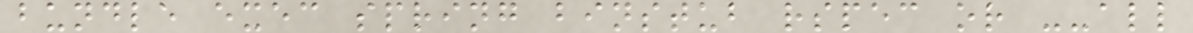bundle exec spring binstub rspec or --all
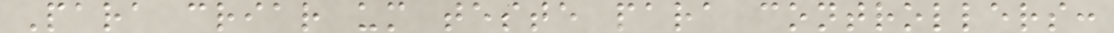Para criar um teste para controllers:
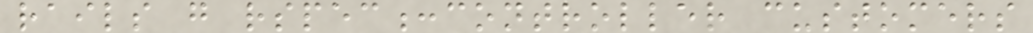rails g rspec:controller customers
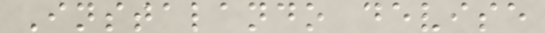Instalando devise
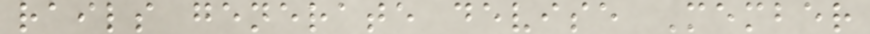rails generate devise Member
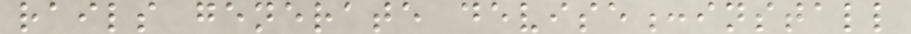rails generate devise:install
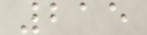215
